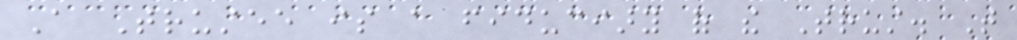A Trustee is a fiduciary of the Trust. That
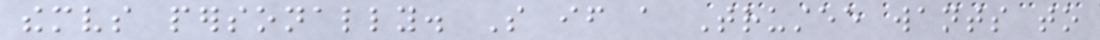themselves personally. So if a Trustee wants to
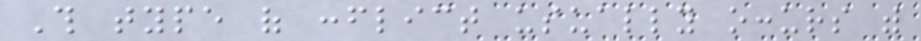This type of conflict usually occurs with
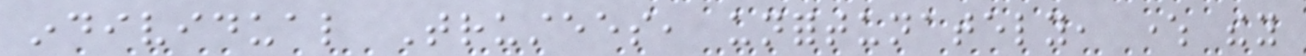individual Trustees, unfortunately, where they
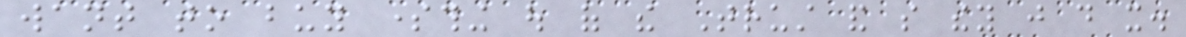want to buy something out of the Trust and so they just do it.
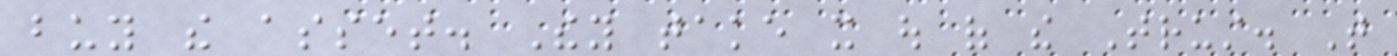buy the asset. They take it out of the Trust. That
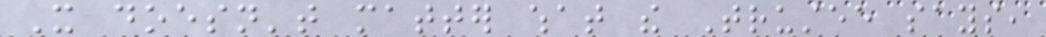It doesn't matter what the Trustee says,
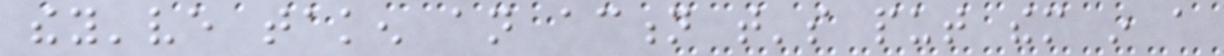they've taken an action that's put them in a
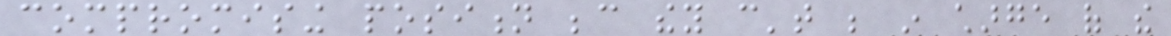compromising position because they can't be in charge of the
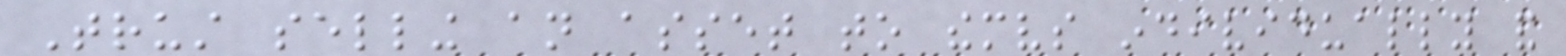Trust selling an asset to themselves individually and
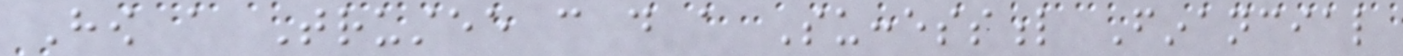How a Trustee can do a Successful Financial
